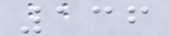136
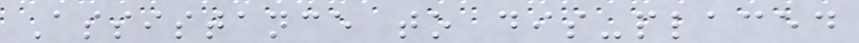Assistance to dis-placed
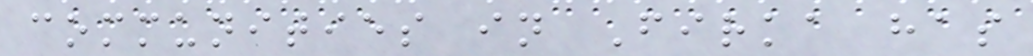communities in Firka has
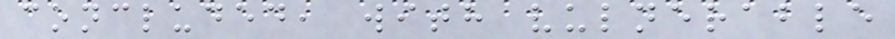concluded, with vulnerable
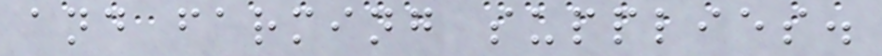and farming supplies.
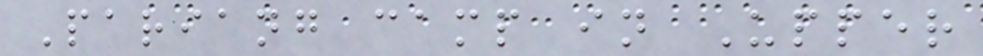Pariang camp in Upper
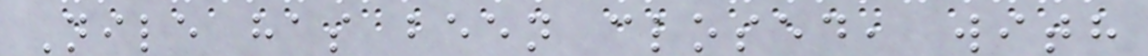Nile has been closed, with
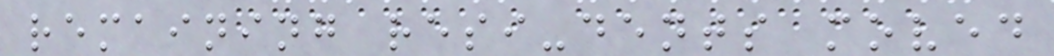remaining resi-dents moved
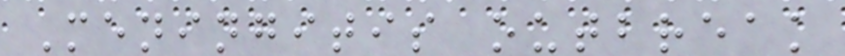Meningitis outbreak
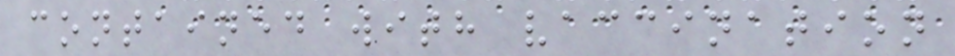contained with vaccination
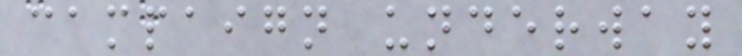campaign underway
